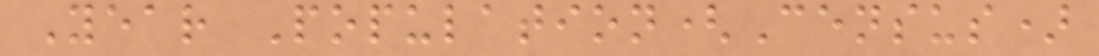Year Population(Census)
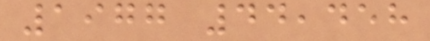1977 44,458
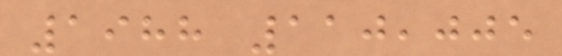1988 110,005
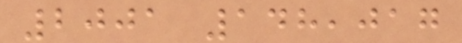2001 148,017
